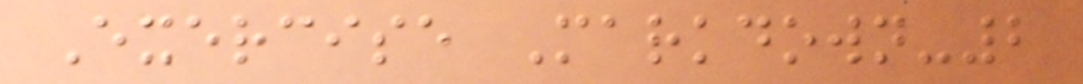Exercise Markdown-2
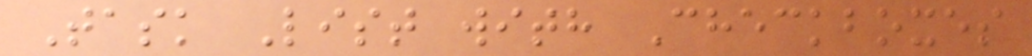Task List with Checkboxes
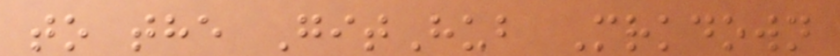to the GitHub Mrkdown
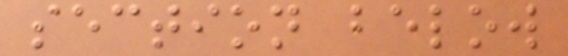section below
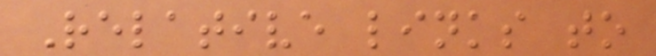Relative links to
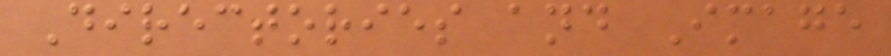Directories and Image
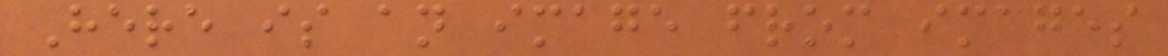Here is an image from images
